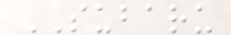SUBARU
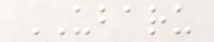UBARU
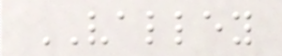VALLEY
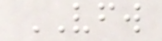VFW
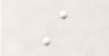A
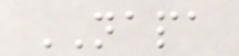NAPA
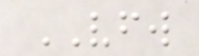VFW
